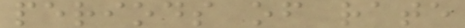periods of rate
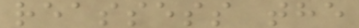reassess the
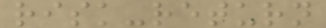risk-return
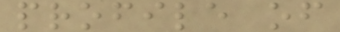profile of
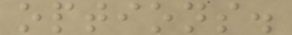options.
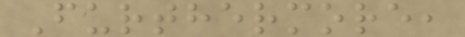Furthermore,
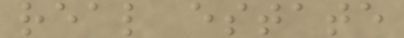real estate
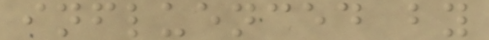influenced by
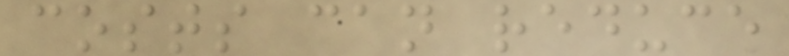costs can reduce
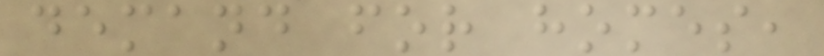demand for homes,
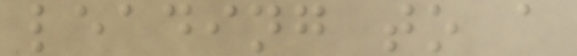leading to a
